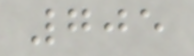705
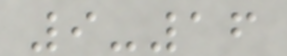9-16
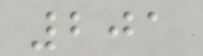201
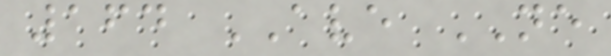164 AVE NE
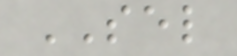SEL
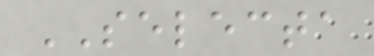SELECTA
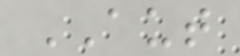AUT
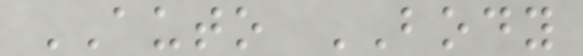AUTO BODY
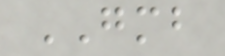GMB
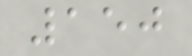150
